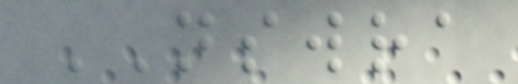NSWRA
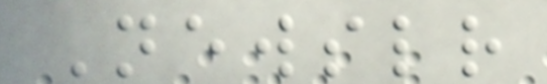Newsletter
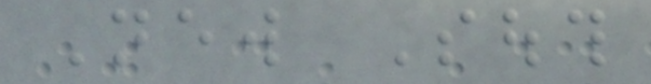New South
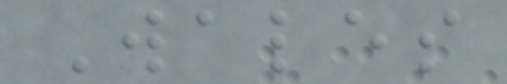Wales
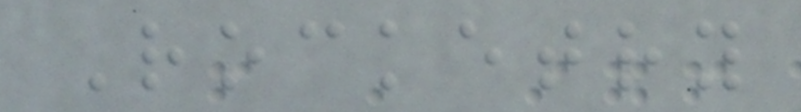Rocketry
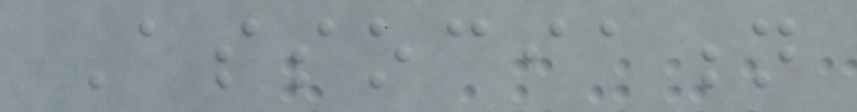Association
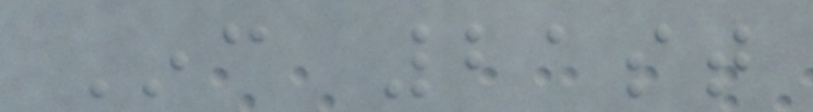Inc 21st
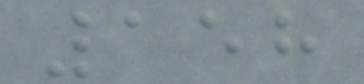158
